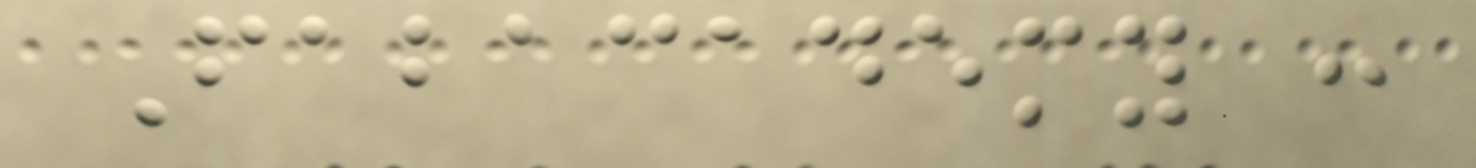Fabacademy :
